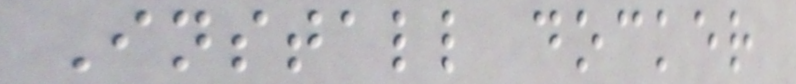Install docker
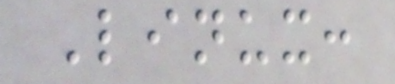Linux:
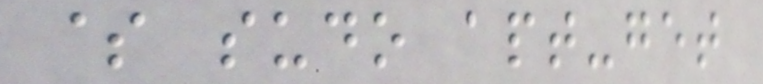$ sudo apt-get
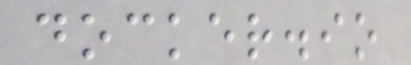docker.io
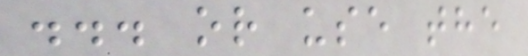... or use the
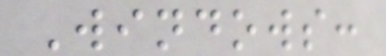Windows:
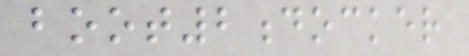boot2docker
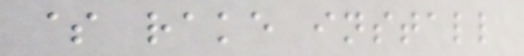$ rake install
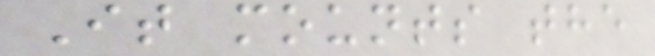It mounts the
